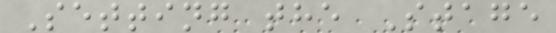Setting the Stage
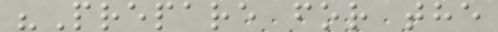"Prepare for the
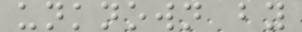unknown by
